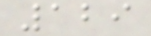129
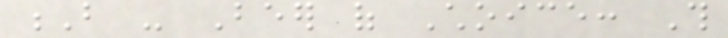B - Beer of Choice: This
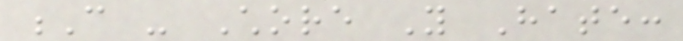C - Chore You Hate:
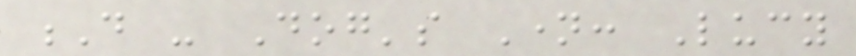D - Dog's Name: Lucy
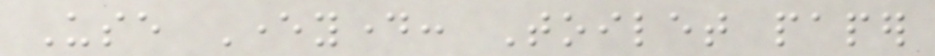Use Everyday: Toilet paper
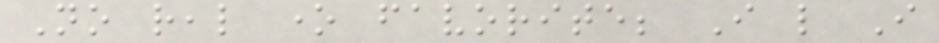No real one favorite; I like I
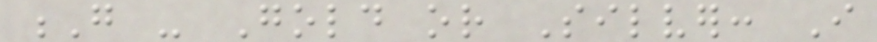G - Gold or Silver: I
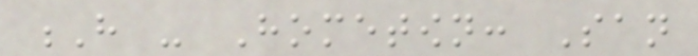H - Hometown: San
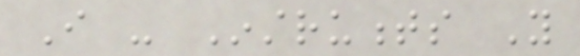I - Instruments You
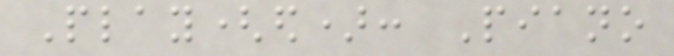Play(ed): Piano
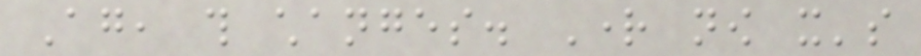Again, this changes. Right now it's
